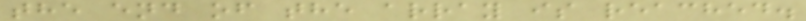the end of the array is reached.
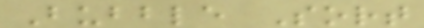Bubble Sort
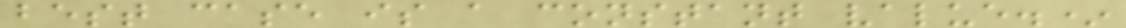best case is a constant value.*
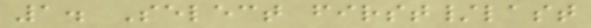1. Select first/last
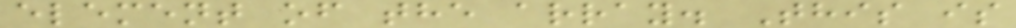element of the array. This is
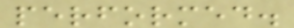performed.
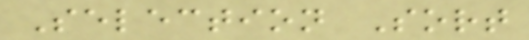Selection Sort
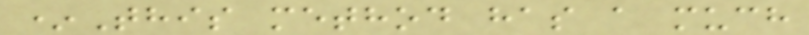*This method has a much
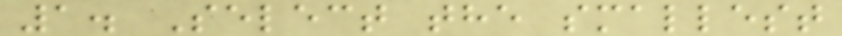1. Select the smallest
